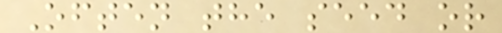Often the seed or
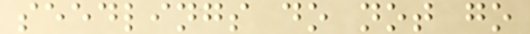seedlings do not go
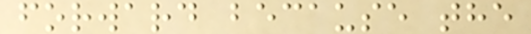forward because the
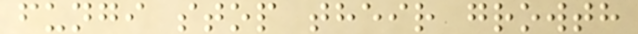fungi stop their growth
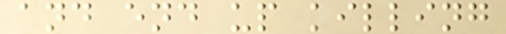and end up killing
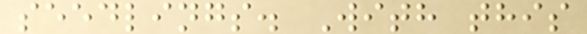seedlings. With this
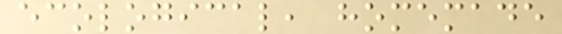ecological, homemade
